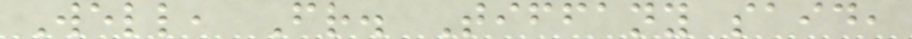Well, Fr. Tiffany said,
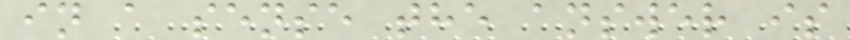in a sense the answer is
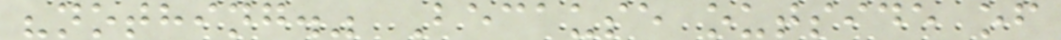"nothing." Because outside of
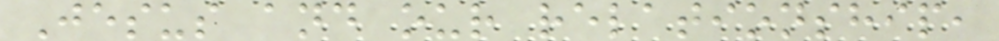Jesus and our relationship,
